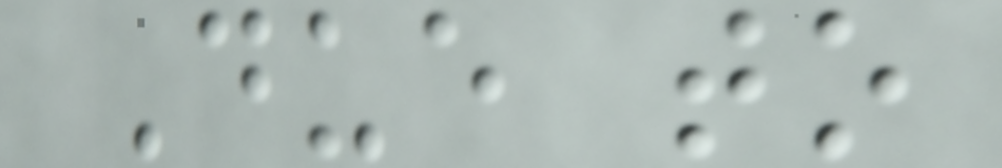Due to
